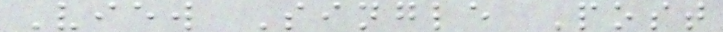View Single Post
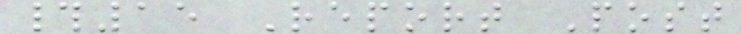#15 Report Post
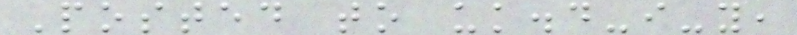Posted to uk.d-i-y,
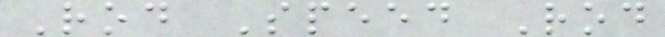Rod Speed Rod
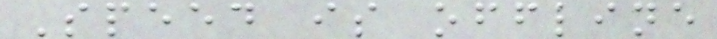Speed is offline
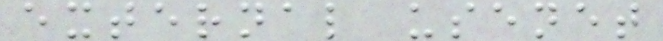external usenet
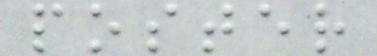poster
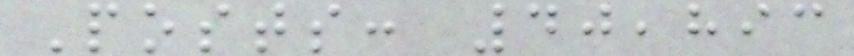Posts: 40,893
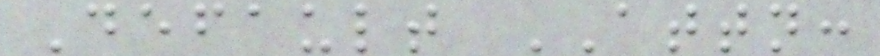Default ATTN:
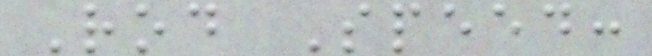Rod Speed:
